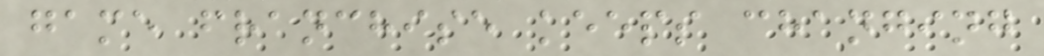game franchise keeps changing
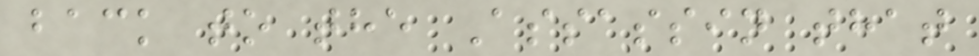back to the Assassin that
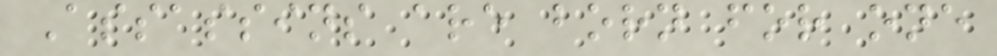Assassins are born for one
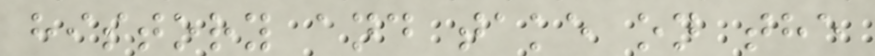history and take on the
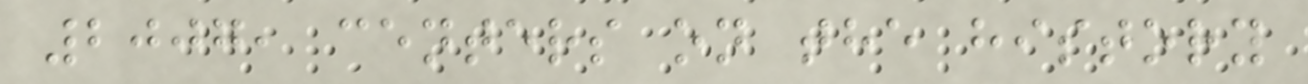2007, centers on the history
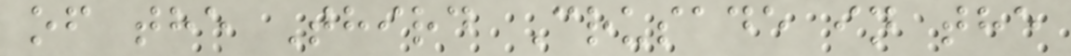of the Third Crusade in the
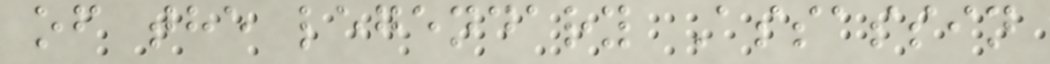of the legendary Assassin
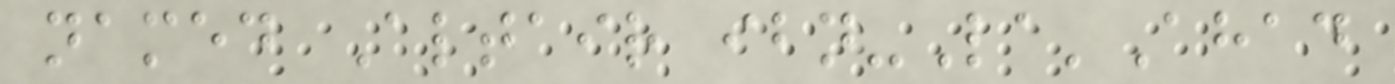named Altair ibn-La'Ahad
